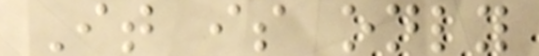It is only
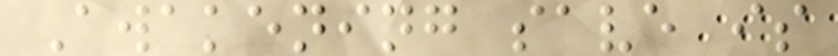Awakening save is
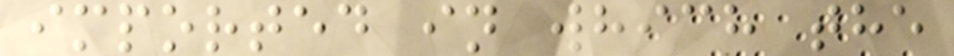imported in which the
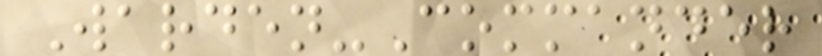Warden-Commander
